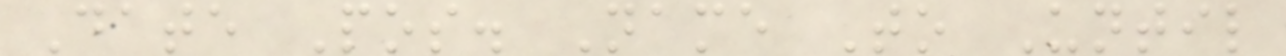Date Pos. Name To Until
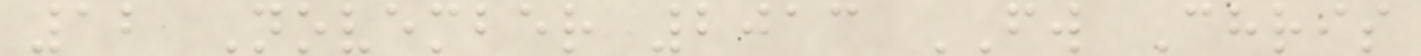12 November 2013 FW Chris
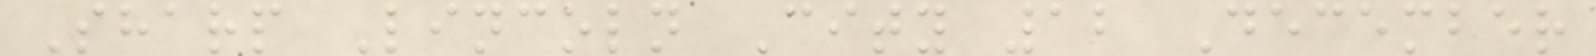Sharp Lincoln City 12 December
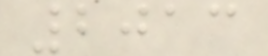2013
